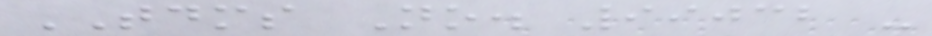TDMS No. 99032 -
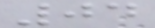04
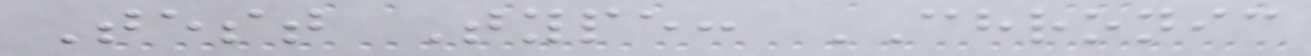Test Type: CHRONIC
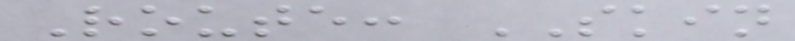Route: SKIN
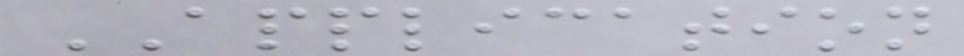APPLICATION
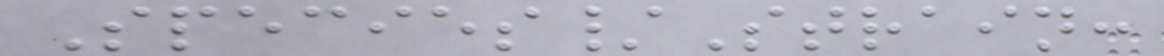Species/Strain:
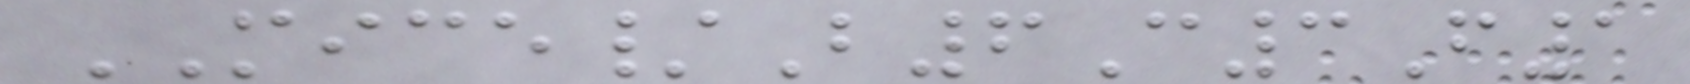MICE/B6C3F1
